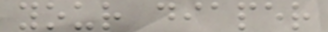your diaper
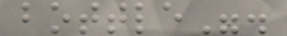bottle".
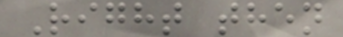Right then
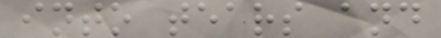into tears and
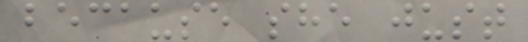because she just
